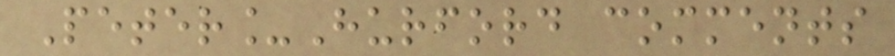Peter_Hurford comments
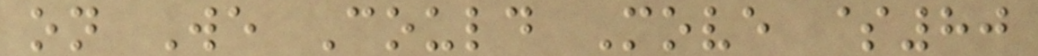on We Could Move $80
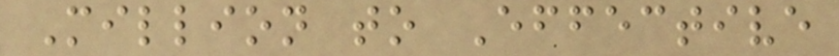Million to Effective
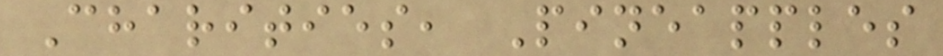Charities, Pineapples
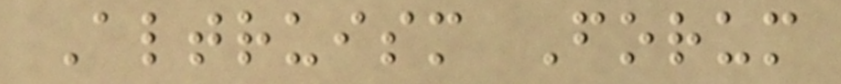Altruism Forum
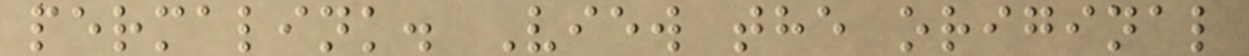permalink. View the original
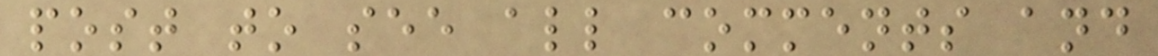post to see all comments and
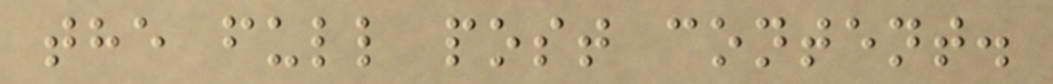the full post content.
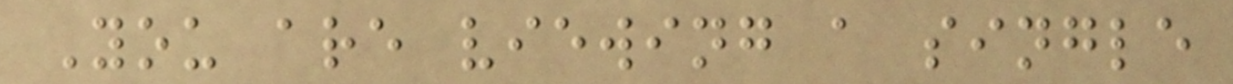You are viewing a single
